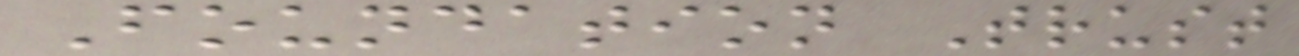Foundation Trust
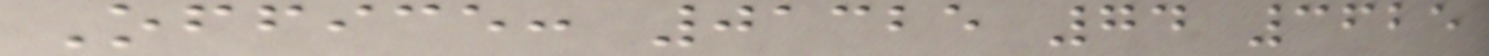Office: 01325 74 3625
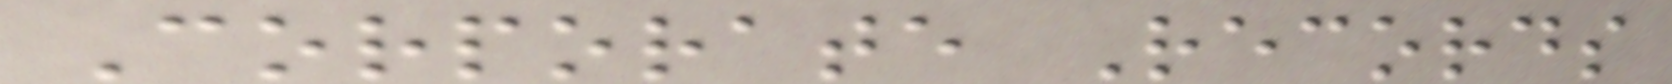Corporate Records
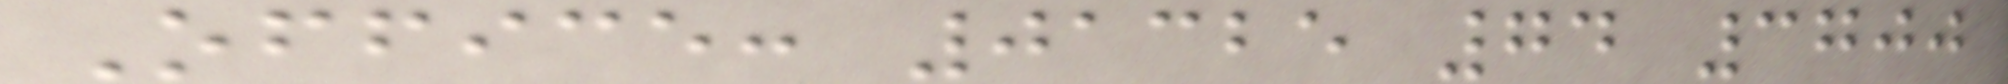Office: 01325 74 3700
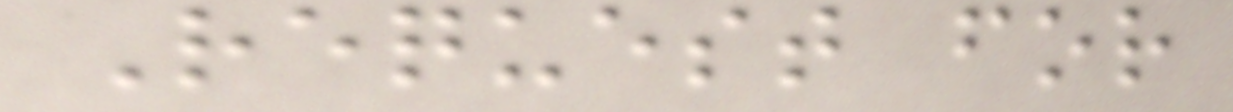Request for
